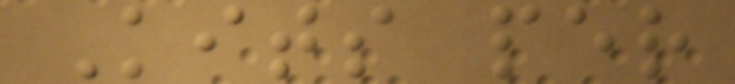Kits per
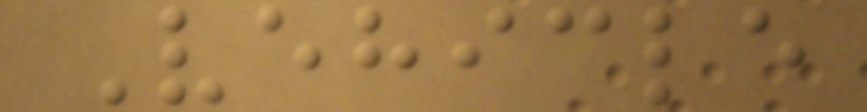Vehicle
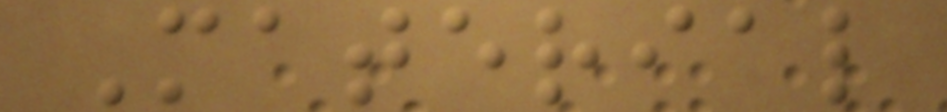Material
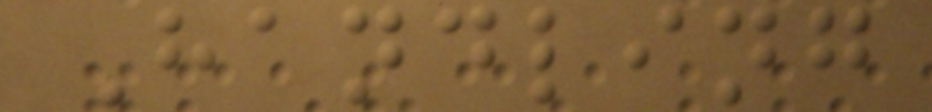Handling
